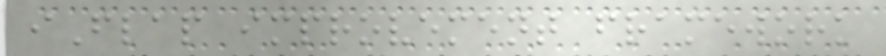iFlap improvement framework
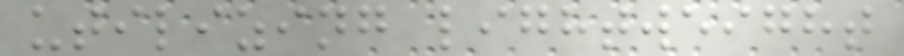utilizing lightweight
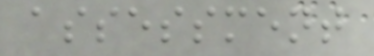assessment
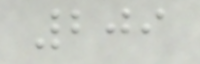209
